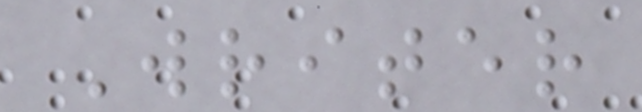Writer
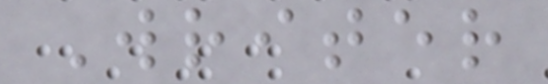Writer
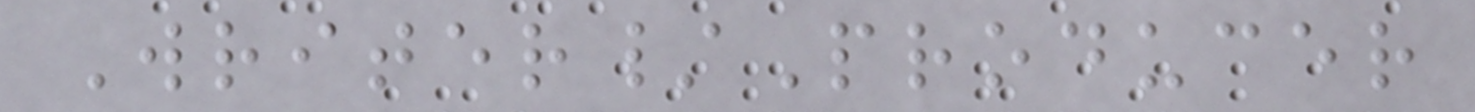Writer/Producer
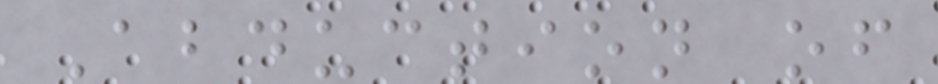Abduction of
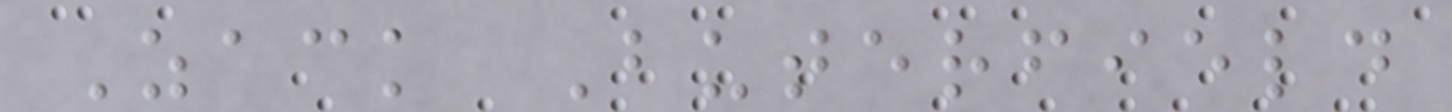Zack Buterfield
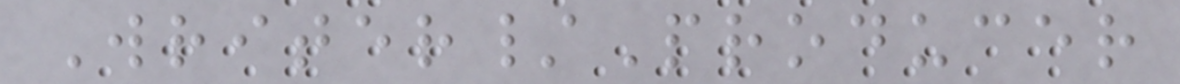Writer/Producer
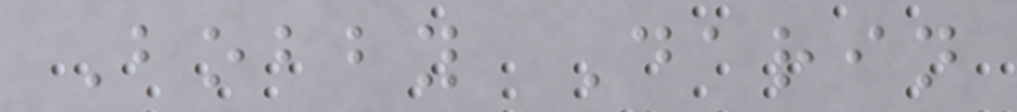Bobby Darin
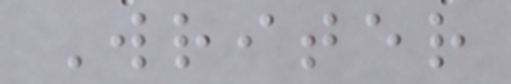Writer
